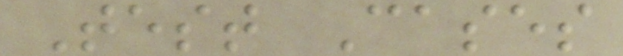Test Cases
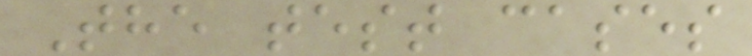The test cases
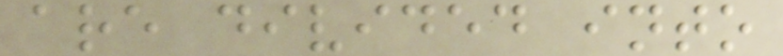are divided into
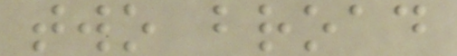two broad
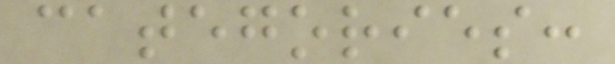categories:
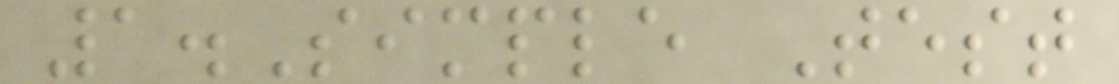1.Simple Test
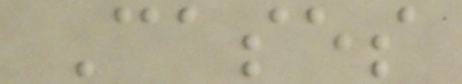Cases
